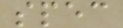spec
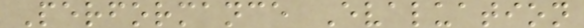Performance Evaluation
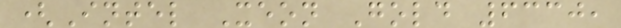(Intel Xeon Gold 6330,
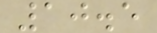10.5
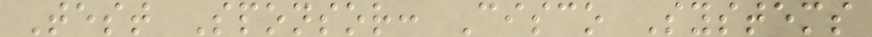Test Sponsor: Cisco Systems
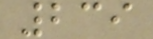239
